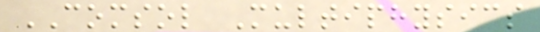COMSOL Multiphysics
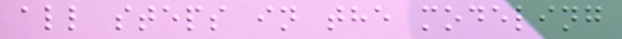all steps in the modeling
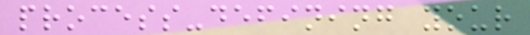process-defining your
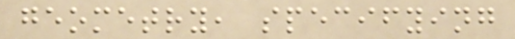geometry, specifying
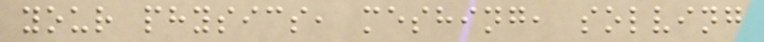your physics, meshing, solving
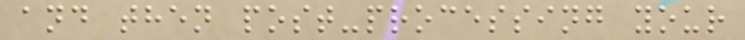and then post-processing your
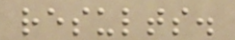results.
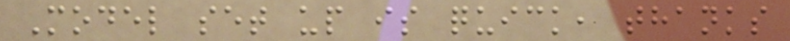Model set up is quick, thanks
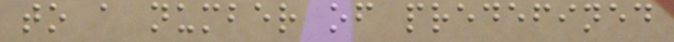to a number of predefined
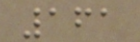161
